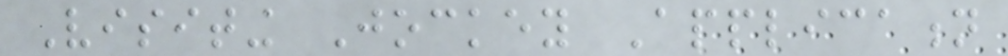Visiting Jockey Application
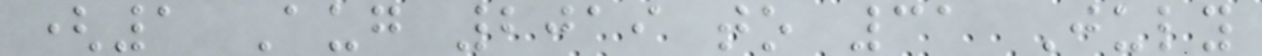(1 Aug 2019 to 31 July
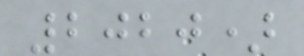2020)
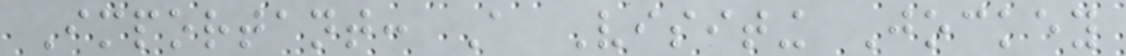Important: A Visiting Jockey
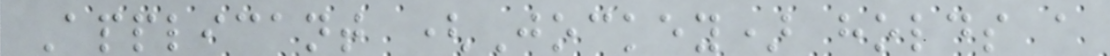Applicant (Jockey) holds a
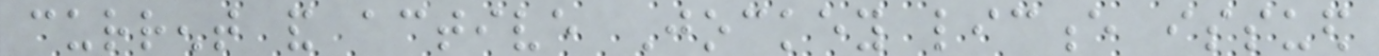current and active Jockey licence issued
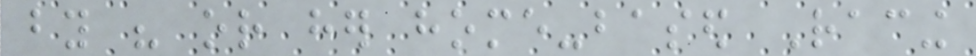by his or her home-based Racing
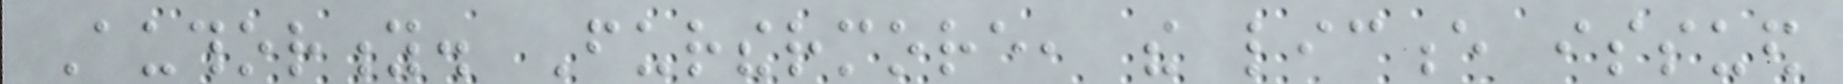Authority. Furthermore, the licence issued
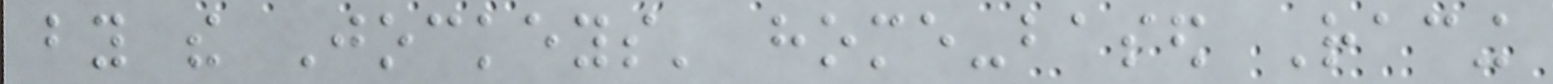by the Jockeys' home-based Racing
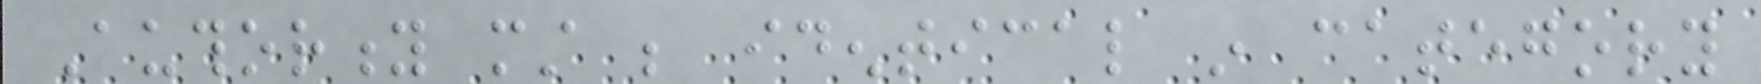Authority must be identical in category
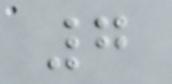7
